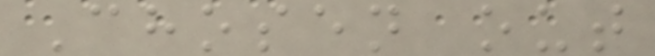Chosen out
